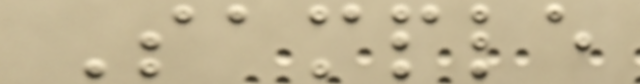Sample
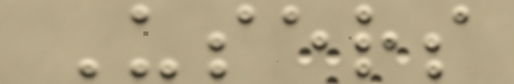Users
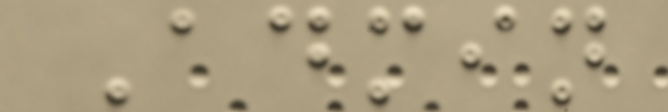Admin
